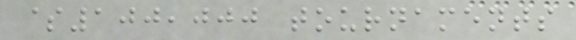$100,000 tournaments
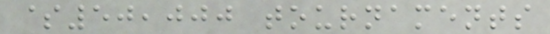$50,000 tournaments
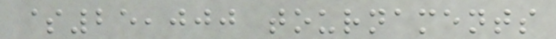$25,000 tournaments
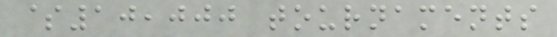$10,000 tournaments
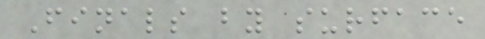Finals by surface
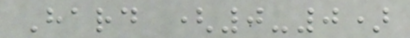Hard (0-0)
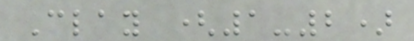Clay (1-2)
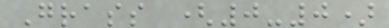Grass (0-0)
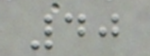40
